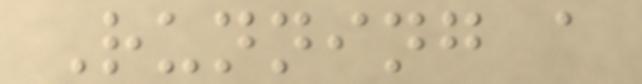Running a
